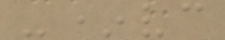-*vc
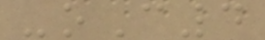-oC4
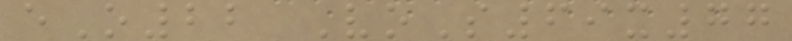eO22 VoS69x77
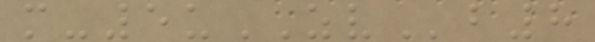m-5uZVb8
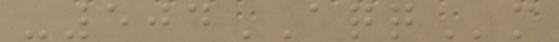-504AQQm
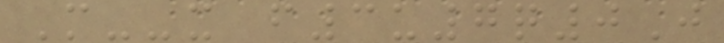M--x f3u7q0J
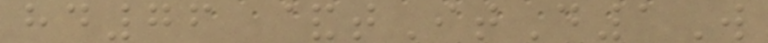hd76 &tItD1W
